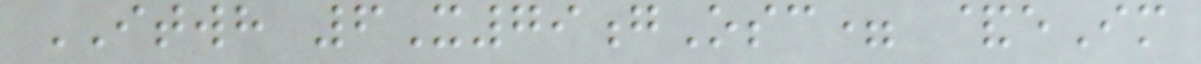ITWH 6X79gOsc= &eIm
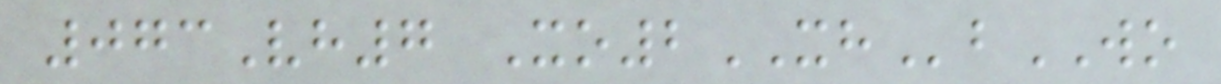073Vh7 Xo2XHbWO
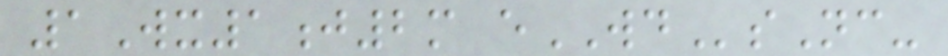1Wx1j2m eWDsNc-
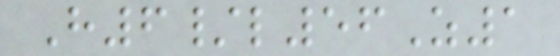H6/l56Z1
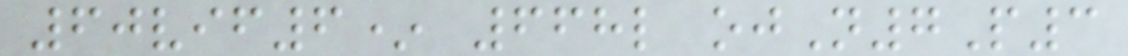60vif6* 668l ojN7P3
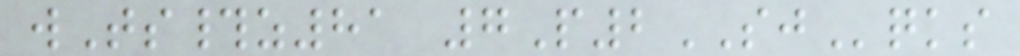wTs#z81 7P2SJqks
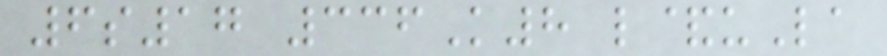6s17 336K8 l&uLa
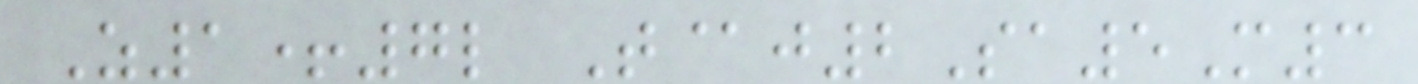Z1+7l T@j2Sa5M3
